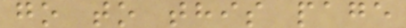go to this page
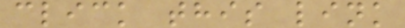click this link
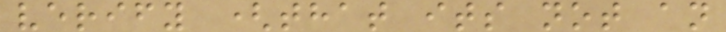verify (that its not an
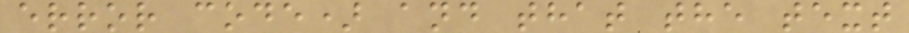error code) and that the text
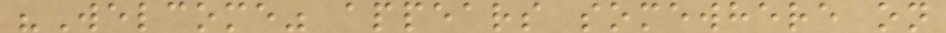"Welcome" appears somewhere on
